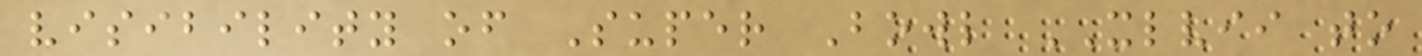visibility of Super Bowl XLVII to
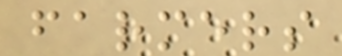farmers
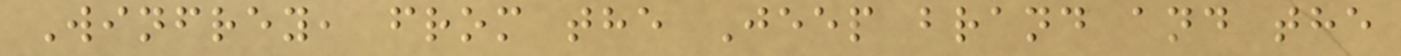Winfrey, from the Jeep brand and the
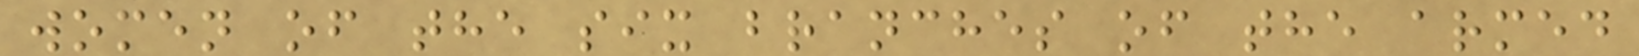women of the six branches of the armed
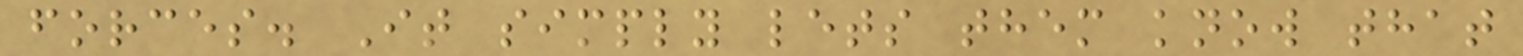forces. It simply lets them know that
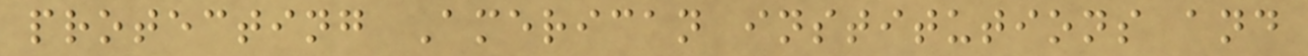protecting American institutions and
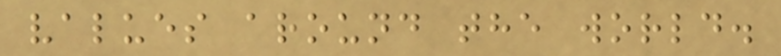values around the world.
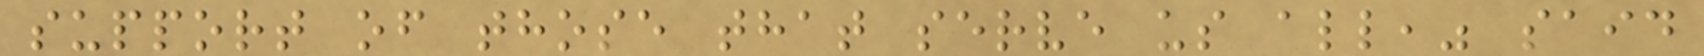support of those that serve us all," said
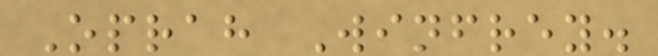Oprah Winfrey.
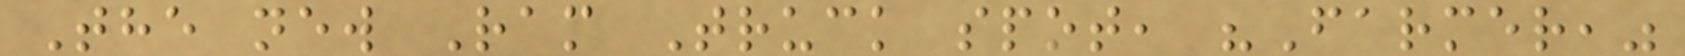The new Ram Truck spot, "Farmer,"
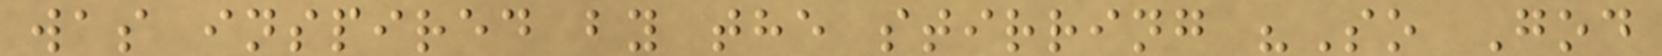was inspired by the stirring "So God
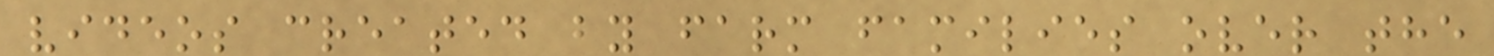videos created by farm families over the
